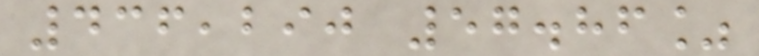436,290 57.86%
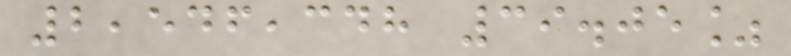2,546,348 39.05%
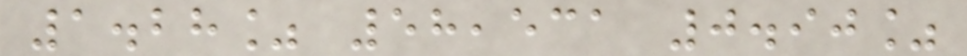1.28% 58,531 0.90%
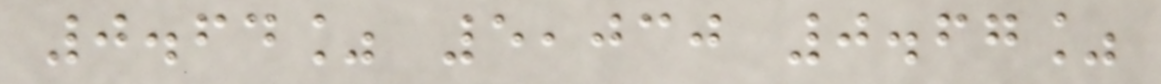0.64% 5,030 0.67%
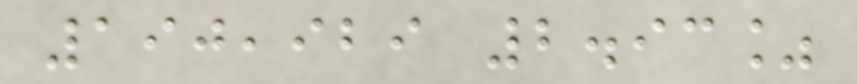190,929 2.93%
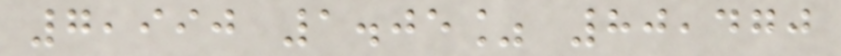7,990 1.05% 80,470
